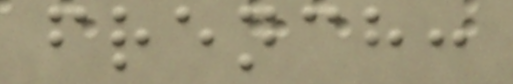french:
